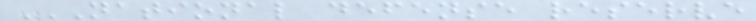NATIONAL DEFENSE RESERVE
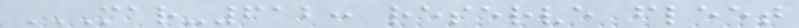MAR-612: RESERVE FLEET
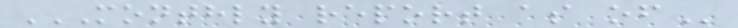MONTHLY REPORT AS OF
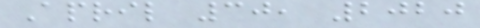April 30, 2020
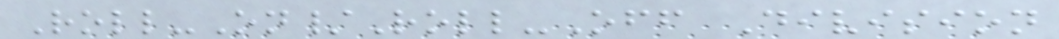Roll-On/Roll-Off Division
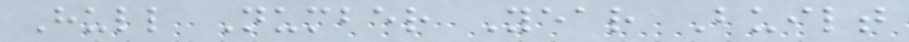Hull Number Year Built
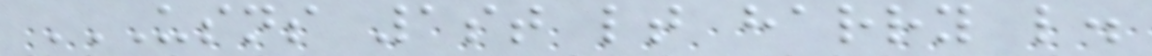USNS 1ST LT HARRY L.
